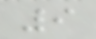9
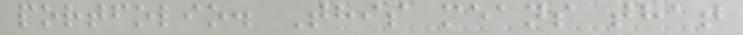portfolio. This means that
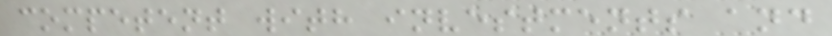competent with investments and
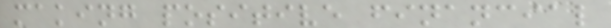making positive financial
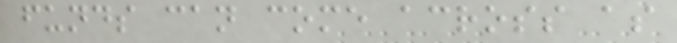funds can come across as
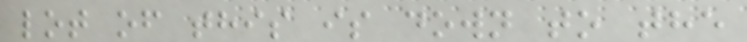lot of this is down to the
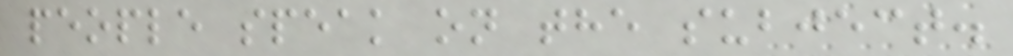people speak on the subject.
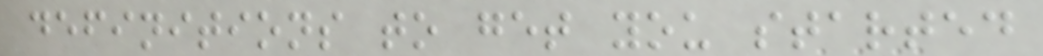definitions to get you started
